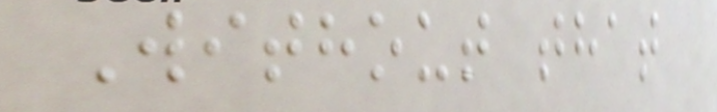Without that
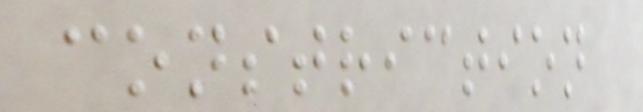constriction
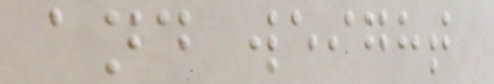and weight
